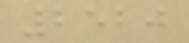2520
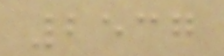2537
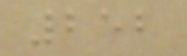252
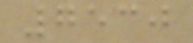7530
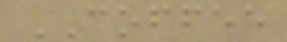COFFEE
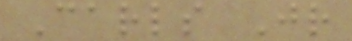Carls Jr
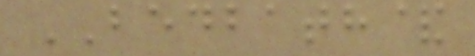BEDBATH&
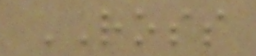ROSS
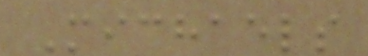Michaels
